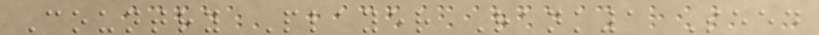Country Player Rank1 Seed
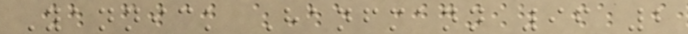Yannick Hanfmann 96 2
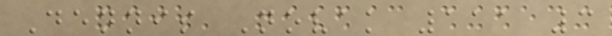Dennis Novak 111 3
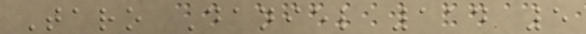Taro Daniel 114 5
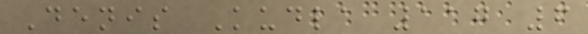Denis Kudla 117 6
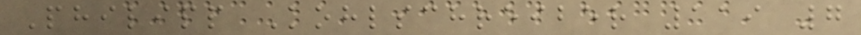Philipp Kohlschreiber 119 7
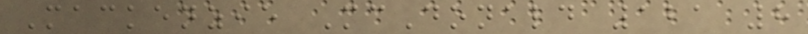Mackenzie McDonald 121 8
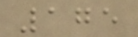175
